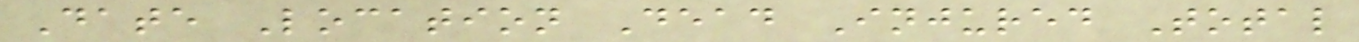Date Location Dead Injured Total
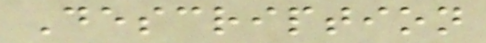Description
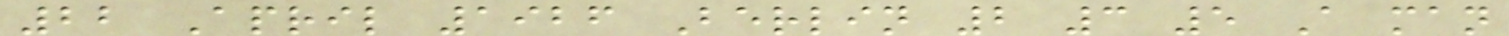22 April 1926 Berlin 2 3 5 A man
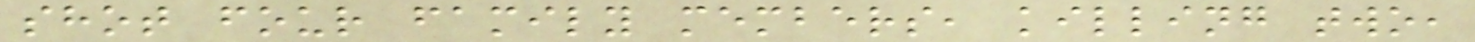shot four family members, killing two,
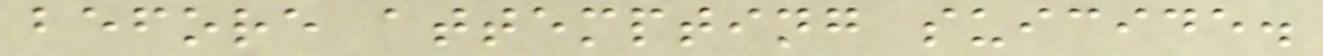before attempting suicide.
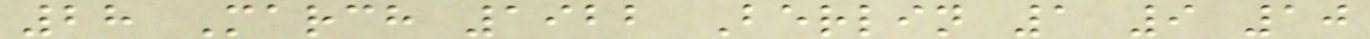28 March 1922 Berlin 1 9 10
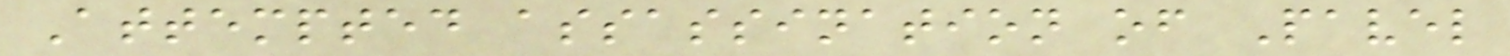Attempted assassination of Pavel
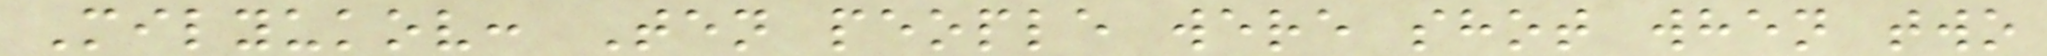Milyukov: Ten people were shot when two
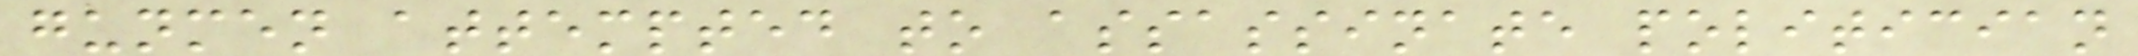gunmen attempted to assassinate politician
